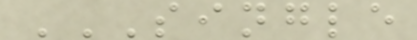SINGLE
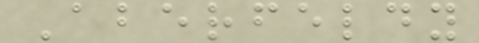Aberfeldy
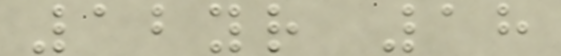12yr 18
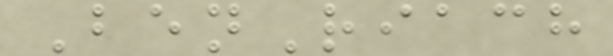BenRiach
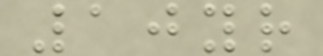10yr
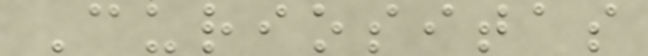Curiositas
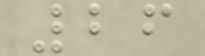26
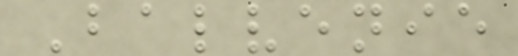Balvenie
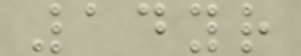14yr
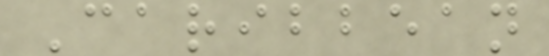Caribbean
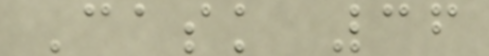Cask 36
